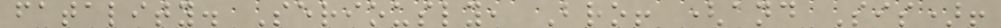fatality. Seriously, Bro! (and Sis)!
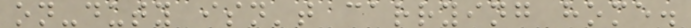on-duty isn't carrying home.
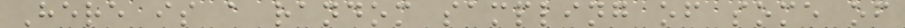Here is a random sampling of some of
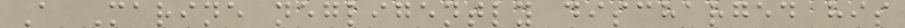A Marine negligently discharged his
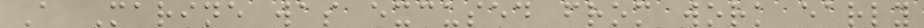A Marine was excused from work early
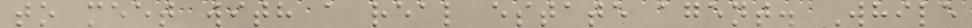to meet with a real estate agent. While
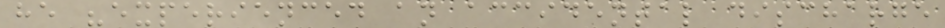he "experienced an accidental discharge
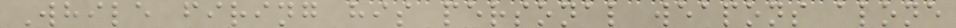While firing his personal weapons alone
